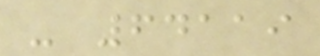- 64119
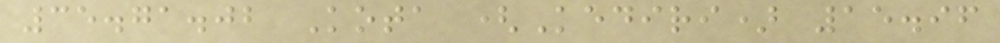35.71.02 Kota (Kediri) 15.96
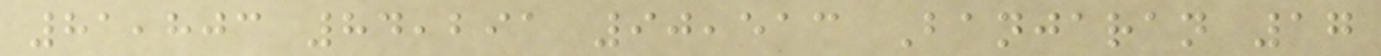81,803 84,291 90,513 Banjaran 17
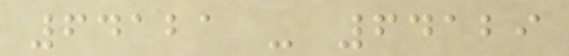64121 - 64129
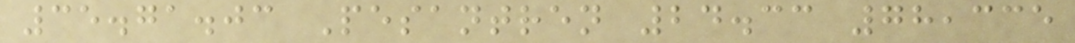35.71.03 Pesantren 24.33 78,335
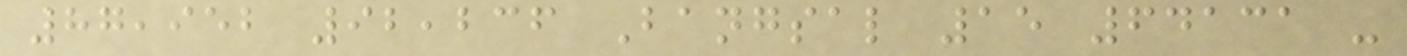87,952 92,236 Bangsal 15 64131 -
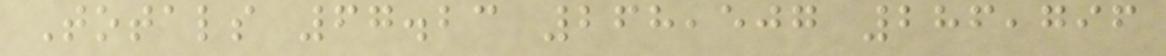Totals 67.23 268,507 286,796
